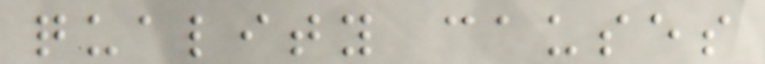quality causes
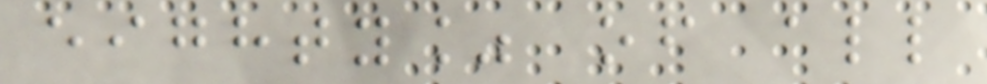eighty% of all
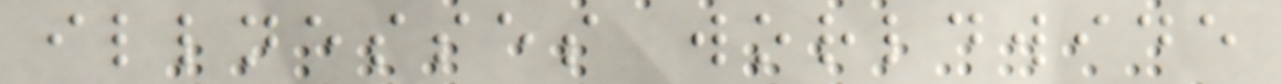illnesses worldwide
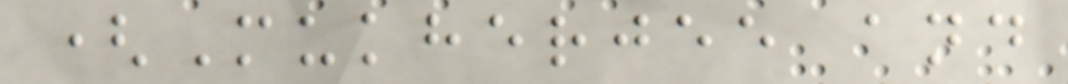(Mukherjee and
